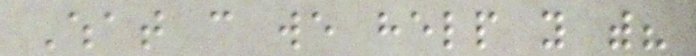What can we help you with?
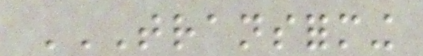TRANSFORMING
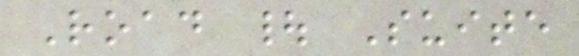Road | Suite
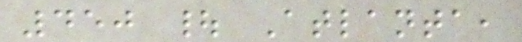450 | Atlanta,
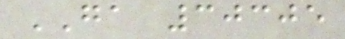GA 30305
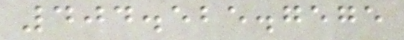404.525.7575
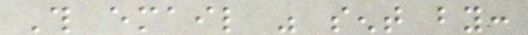This email was sent by:
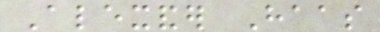Alexander Haas
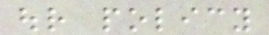our policy
